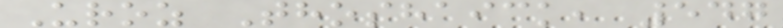Uroz Thoshaick, 547
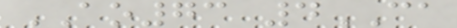AO73 4CA
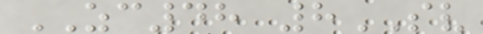ZC48 8SV
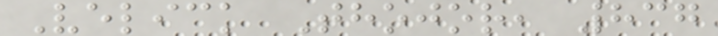Velick Thojor, 837
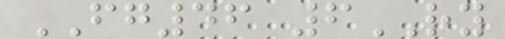FG46 6RY
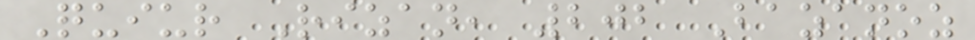Quiur Rizan, 202 Bazanoz
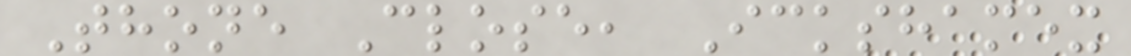Thone Close, Ickshamex
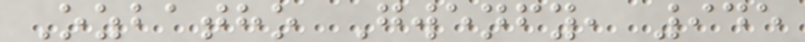Ozbatho Gwenfy, 945
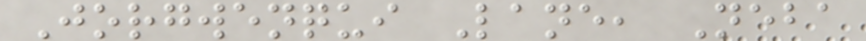Jorgwenqui Lane, Neba
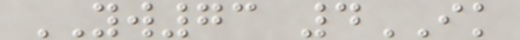YW73 4IK
